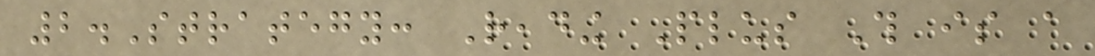2.Strategy: Reading Plus This is a
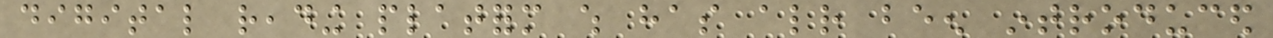digital reading platform which has already been introduced
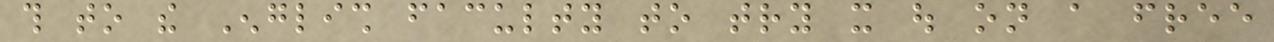this to the English faculty to try it out on a free
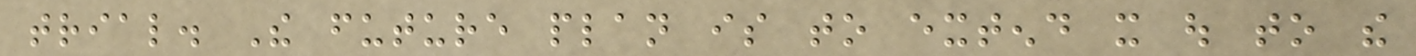trial. The future plan is to extend it out to the
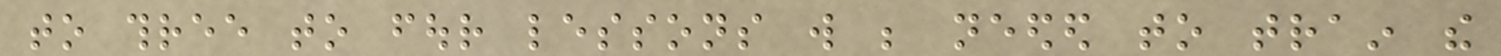to three to four lessons will be needed to train the
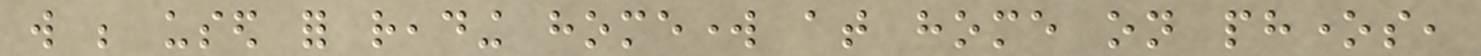will be used for reading homework at home on phones,
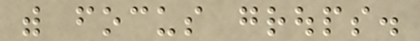with focus groups.
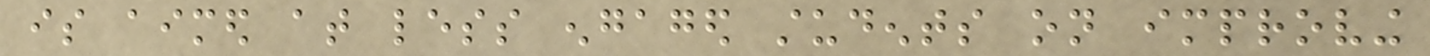is aimed at less engaged students on improving
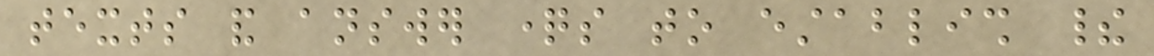texts and answer questions to establish their
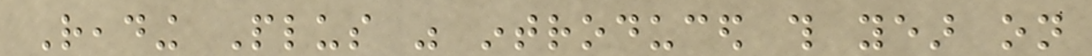Reading Plus was introduced this year on
